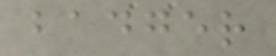badger
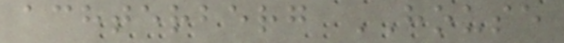achterberg HOUSE
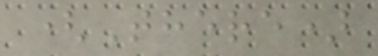(There)
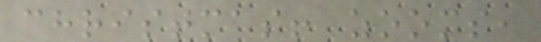christmas! zooms,
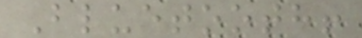Bluetooth!
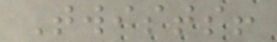Twists!
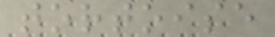tortoise
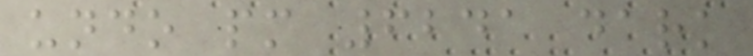undo pm 6241 dark
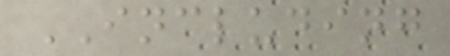INCLUDING
